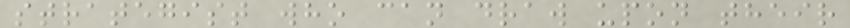strategist who can draw upon their
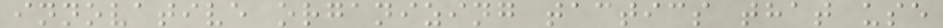innovative organizing tactics that use
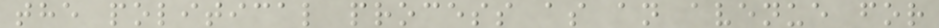the political process as an avenue for
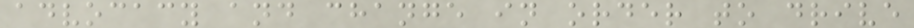advocacy and change in order to drive
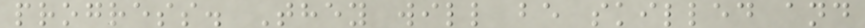progress. They will be skilled and
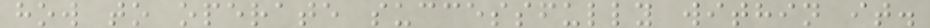how to operate successfully within it.
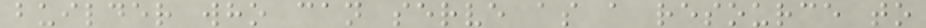builder who can serve as a resource to
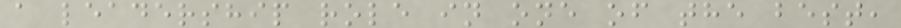a leadership role in one of the best,
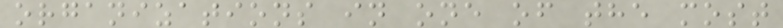organizations in one of the most
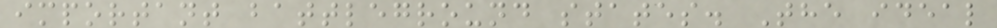important battleground states. The ideal
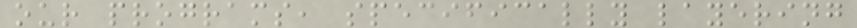our programs, specifically layering
